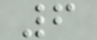6
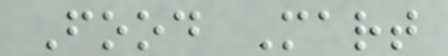Food Mart
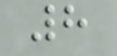8
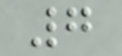7
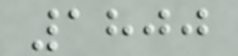1800
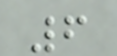6
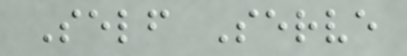Self Serve
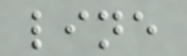line
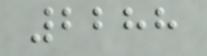2288
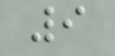9
